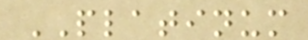PLATINUM
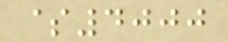$4000
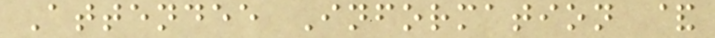Attendee Information &
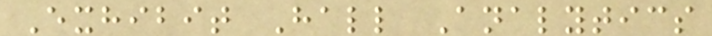Exhibit Hall Analytics
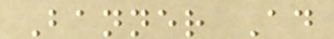Banner Ad
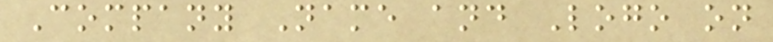Company Name and Logo on
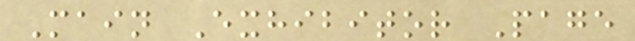Main Exhibitor Page
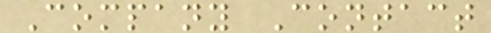Company Contact
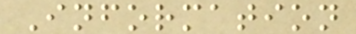Information
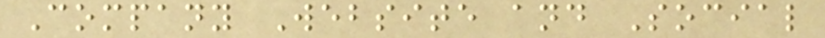Company Website and Social
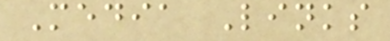Media Links
